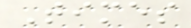Times
